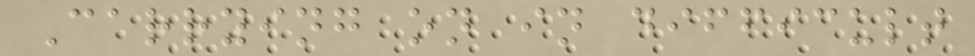Carrying on in difficult
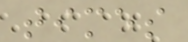times
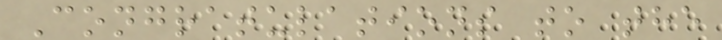Congratulations to the
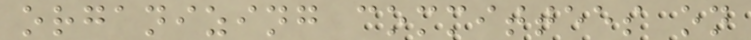organizing committees on
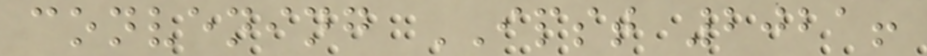convening IPST 2021!
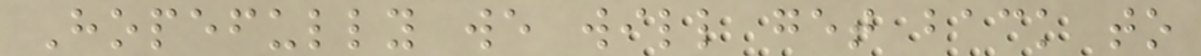Hopefully we will get back to
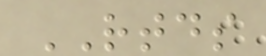RTDS
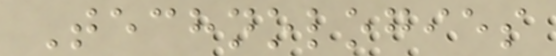Technologies
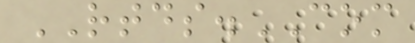RTDS.COM
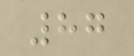87
